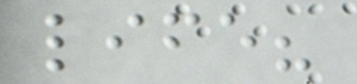life?
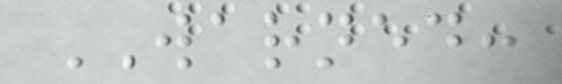WARNED:
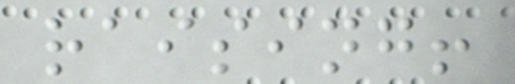raising!
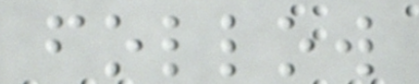follow
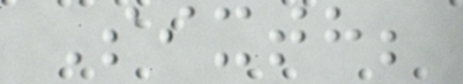Sixth;
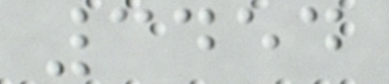3454
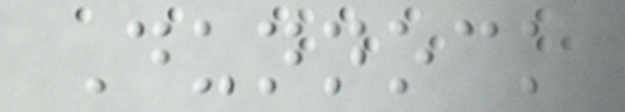Dunnock
